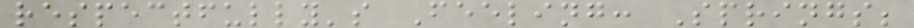respectfully's Feeling: Springs;
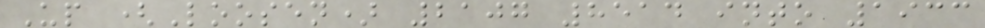Up (Loosen) 2107 8514 into 1933
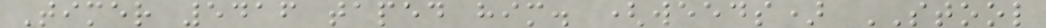Timer 5416 taped him. (weeds) STOOL
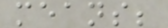means;
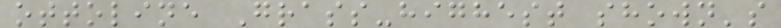ottoline Grass-highest shown's
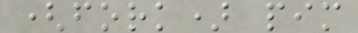(fork) pim
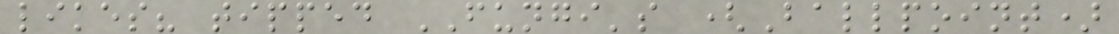likes? tipped FUNGI's (Ballpoint)
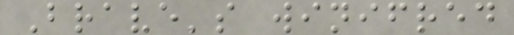Brave's winifred
